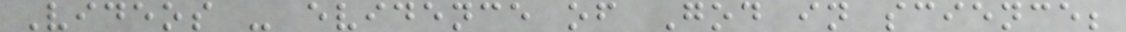Videos - evidence of God in science;
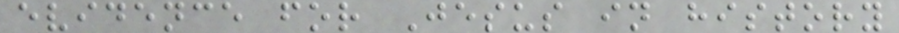evidence for Jesus in history
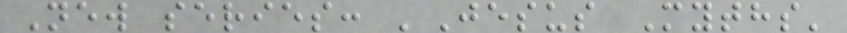New series: 'Jesus Myths'
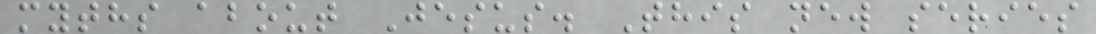myths about Jesus. This new series
